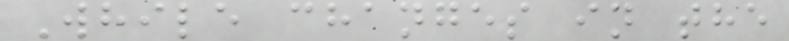While changes in the
